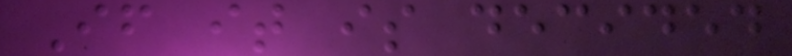If it is decided
